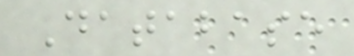Database
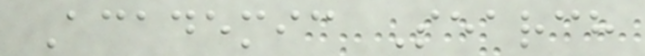Academic Search
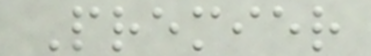Premier
